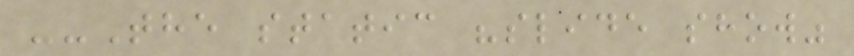--The static "slide show"
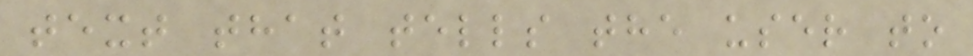text that tells the user to
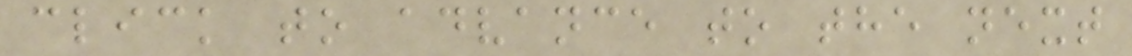click to advance to the next
